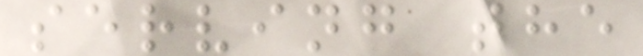serving the
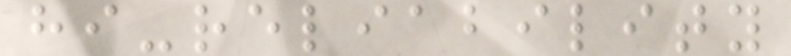hi-reliability
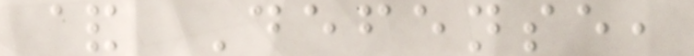& Defense,
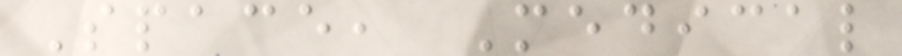Space, Medical
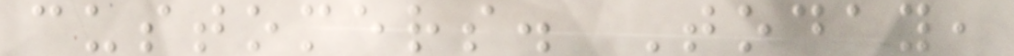customers. Today,
